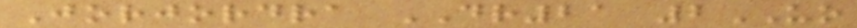Jorjordra DR21 2UO
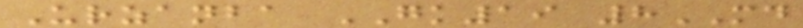Urzanba GK19 8MD
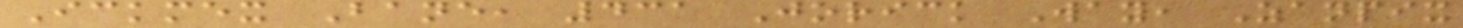Ickmex Bane, 431 Jorick Way, Zanpix
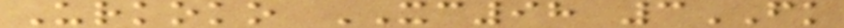Urkoko XC98 3FK
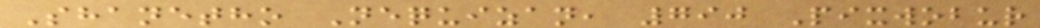Shanetho Nequizan, 790 Pixwobur
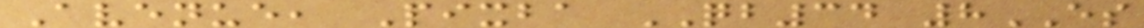Avenue, Pixba QB34 8ES
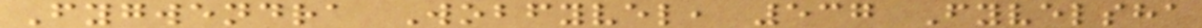Fygwendra Wobfyvel, 537 Fyvelsha
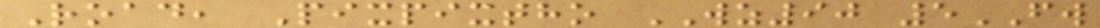Road, Pixpixtho WZ90 5FW
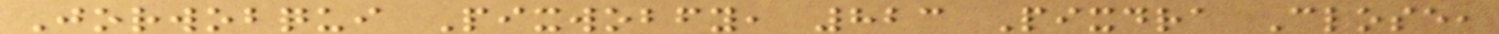Jorwobqui Pixwobfy, 823 Pixdra Close,
